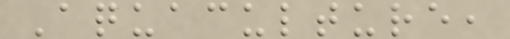Aquaculture,
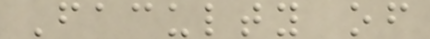Faculty of
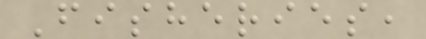Fisheries,
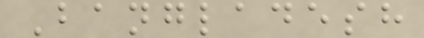Bangladesh
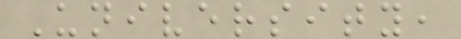University,
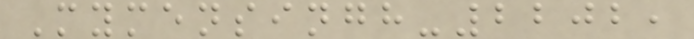Mymensingh-2202,
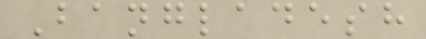Bangladesh
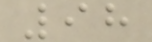98
